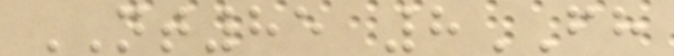NT85 8FH
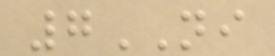7NI
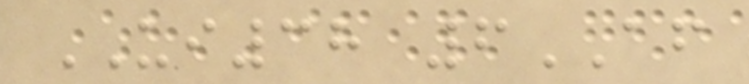UI38 6AF
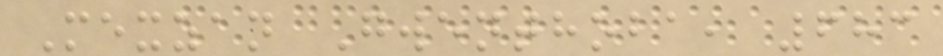Mexzan Gwenthoba, 683
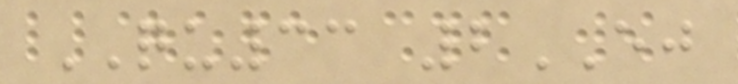QU33 2EJ
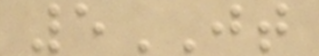5JT
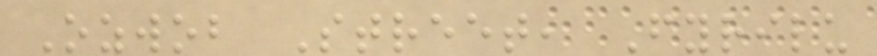Ozwob Street, Fyrilu
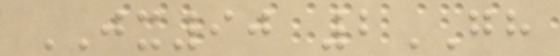JX90 2GH
